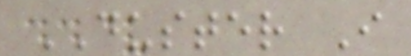DUSTER I
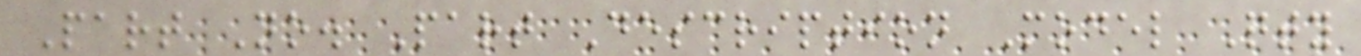Part No. Part Description Model Qty
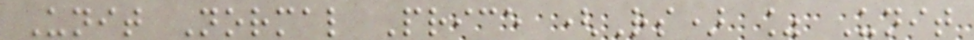Unit Normal Price (Rs) % Unit
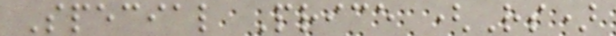Special Price (Rs)
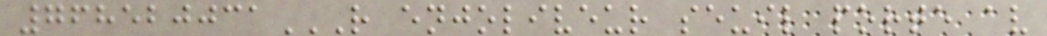768520031R ENJOLIVEUR SEUIL PORTE AV
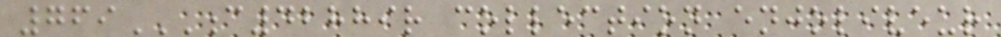769C42889R COLLECTION ENJOLIVEUR
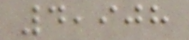4,908
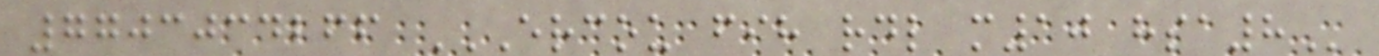7703034266 ERCOU FIH RDL M10 HSA8
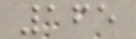165
